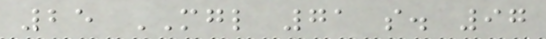25 MGL 71 s. 97
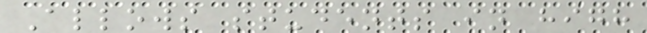Allows students in high
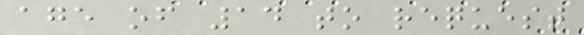age of 14 to request
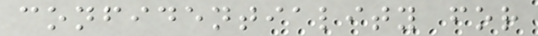confidentiality for
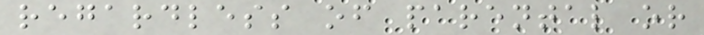regardless of parental or
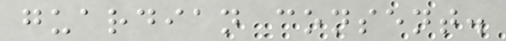guardian consent.
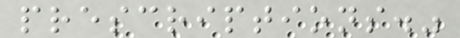prescriptions."
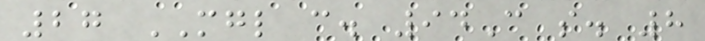27 MGL c. 94C s. 8
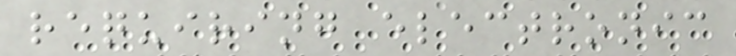requiring electronic
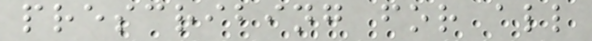prescribing for all
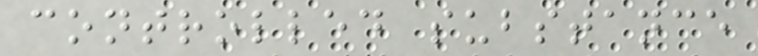controlled substance
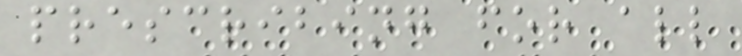prescribing for all
